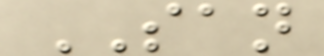SAN
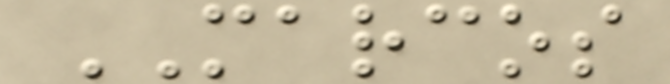MARCOS
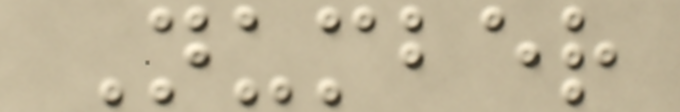Number
